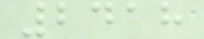2418
